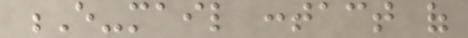E-mail contact of
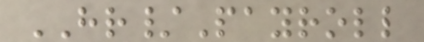HR/Payroll
